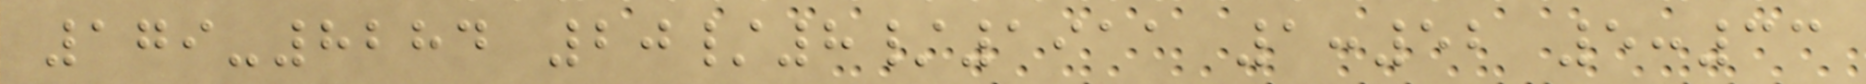179-8284 20/8/1911 1:52 5:33
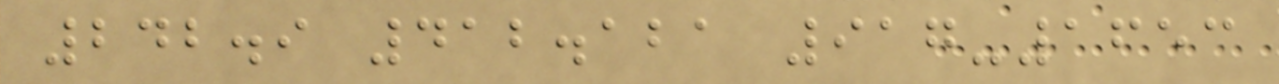242.9 412.121 917-1653
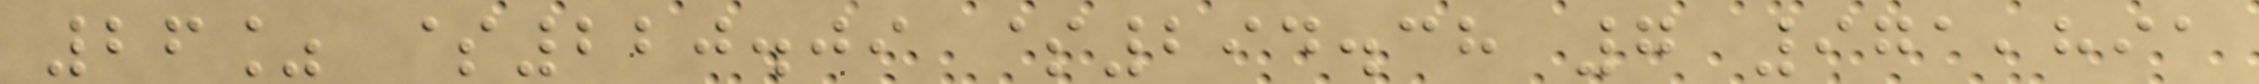26% $220.09 $294.38 7 971,891
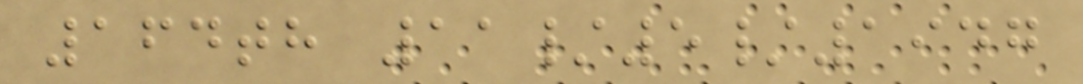164th 11/5/1947
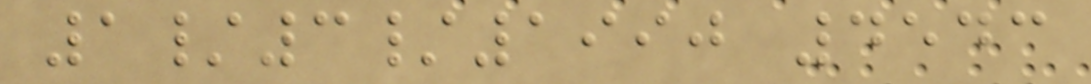1/3/1990 4543
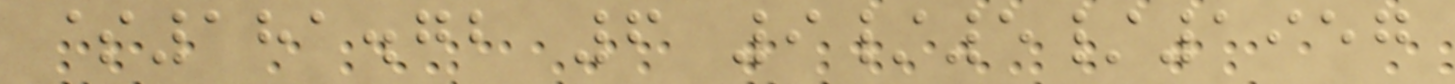$181.72 6 9/5/1957
